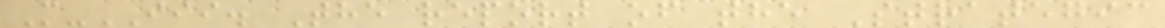M-III. The report of the Strategic
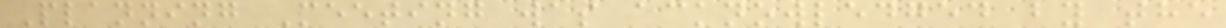Planning Meeting was acknowledged by the
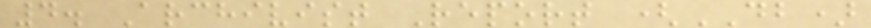4. Archivist Report (DB)
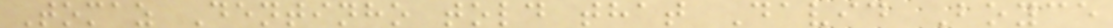Tomaz Dentinho told that David Boyce
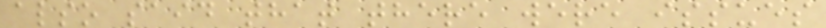also said that there were issues
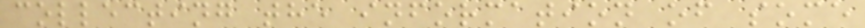collecting the information of some
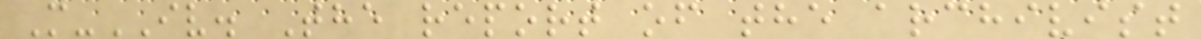M-IV. The report of the archivist
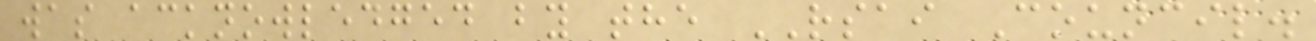was acknowledged by the RSAI Council.
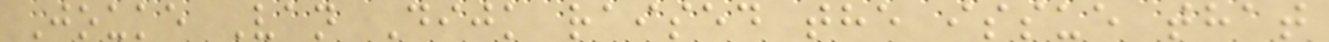Jouke Van Dijk raised the issue that
